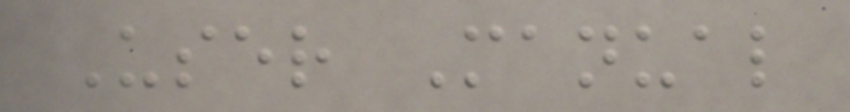User Manual
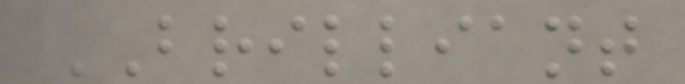BRILLIANT
